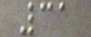31
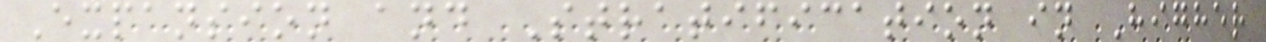Expansion and Stratification in Higher
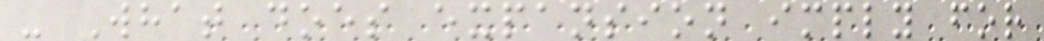- What does expansion imply for
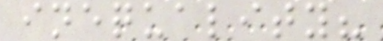inequality?
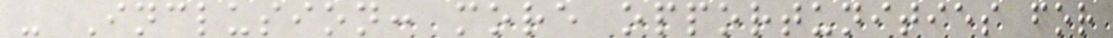- Inclusion: more opportunities for
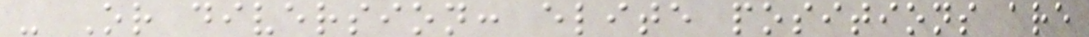- Or diversion: elite positions are
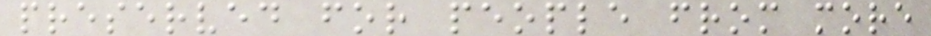preserved for people from more
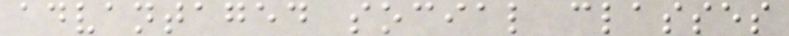advantaged social classes
